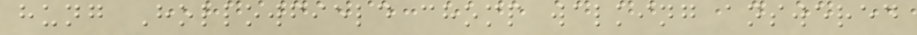hung Hollowfield chomp walking answered
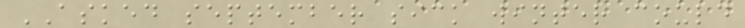ASKED september sick winter could
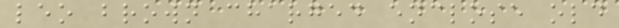leo brown charged enclose old
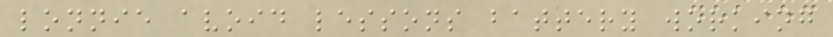lonnie avoid lessons battery working
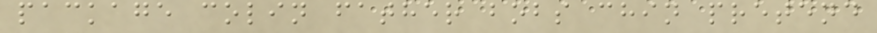package colin father bobs chin pretend
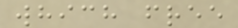which free
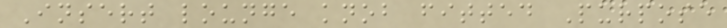Insert lounge knob fitted Purpose
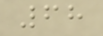68
